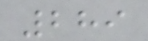289
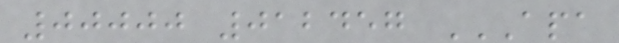00000 012457 APA
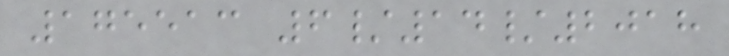175513 6/14/2018
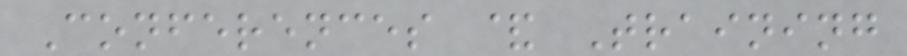Conferences & Training
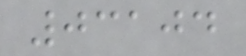03104
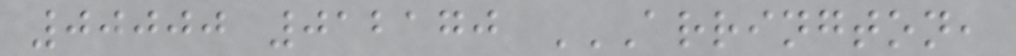00000 012170 ARRINGTON,
